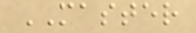MASTER
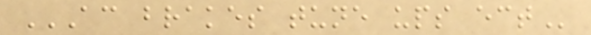AC BRAKES TUNE UPS ECT
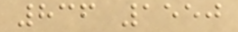836 1550
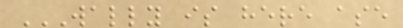WALLY IS HERE ASE
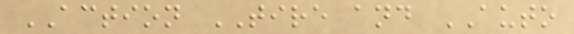ACTION TIRE and AUTO
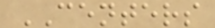CENTERS
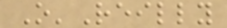O'Reilly
